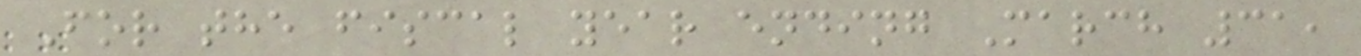For the fiscal year ending March 31,
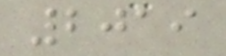2019
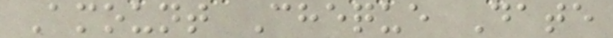Amount Cheque Date
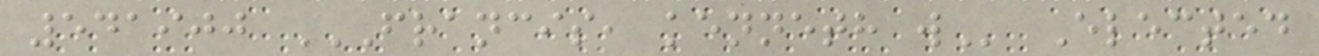541900 FRANCIS, KENNETH W Elected
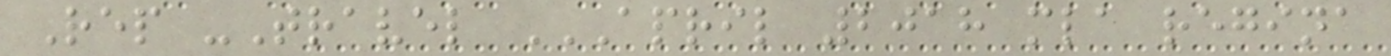Rep -Travel APRIL 2018 MLA REGINA
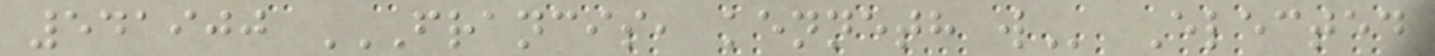541900 FRANCIS, KENNETH W Elected
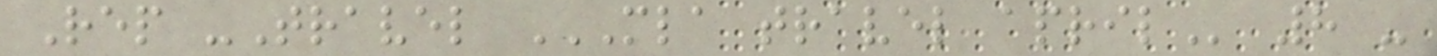Rep -Travel MLA TRAVEL APRIL 8 -
